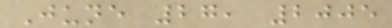June 27, 2005
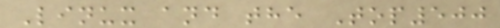Linux and the Top500
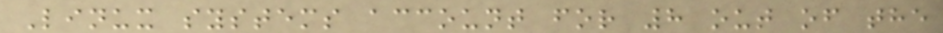Linux systems account for 8 out of the
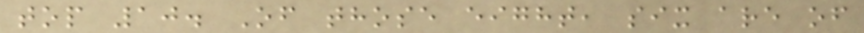top 10. Of those eight, six are of
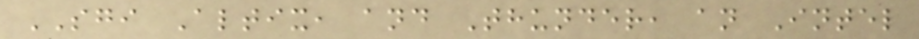SGI Altix, and Thunder, an Intel
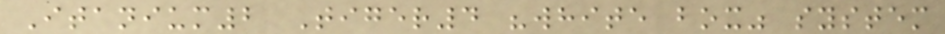Itanium2 Tiger4 "white box" system
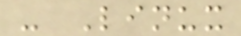- Linux
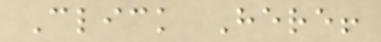Click Here!
